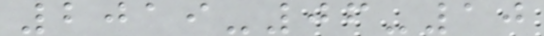2019-06-10
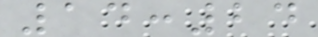14:24
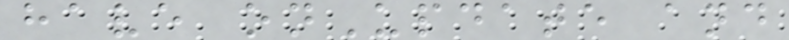have onUpdate and
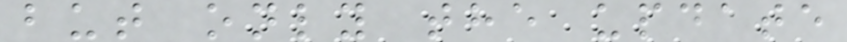but only the update
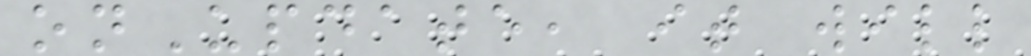onUpdate, it will
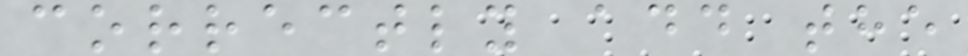correctly add the
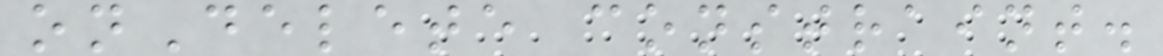onDelete constraint.
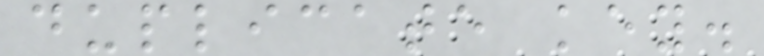duplicate key.
